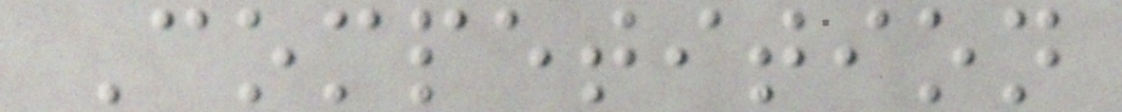Competition
